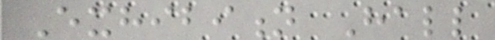Exhibition Hall
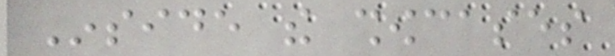Inside the showcases
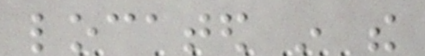located in the
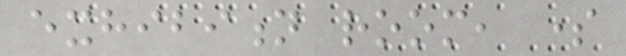exhibition room, some
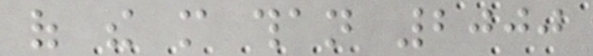of the more than 2000
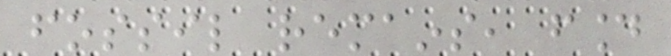fossil remains, found
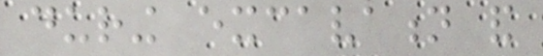during excavation and
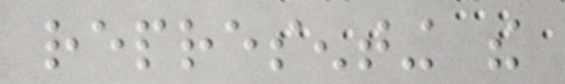representing the
